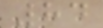84
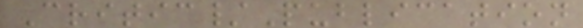Critic/Publication
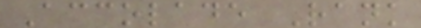Accolade Rank
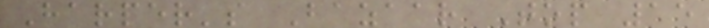Harper's Bazaar Top 15
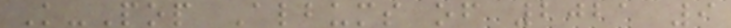K-Pop Albums of 2021 9
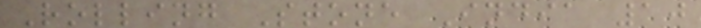Rolling Stone India 10
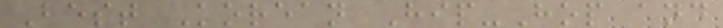Best Korean Hip-Hop and
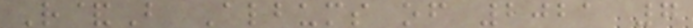R&B Albums of 2021 7
